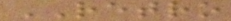RETRO
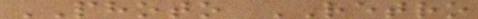PHOTO RETRO
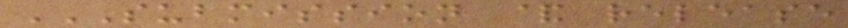SUBMISSION & RELEASE
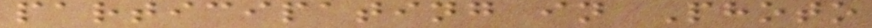participating in Photo
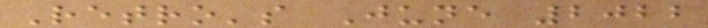Retro's June 2022
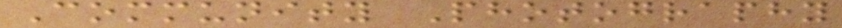Community Photography
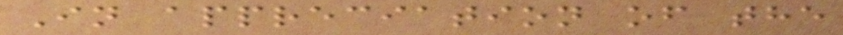In appreciation of the
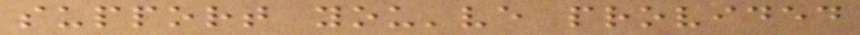support you've provided
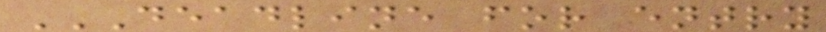DEADLINE FOR ENTRY
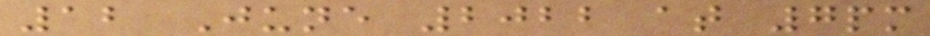12 June 2022 at 7pm
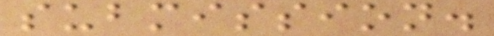submission.
